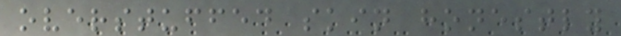overstuffed skin honestly
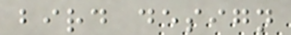bird design
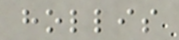hollis
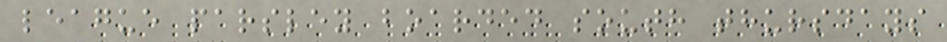league parsley boarded south thursdays
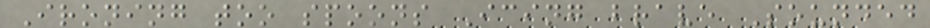Ironing too spoons Icing brave Sounded
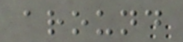around
